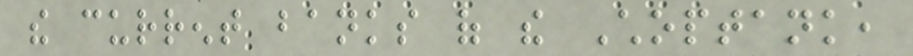the current banks of the Choptank,
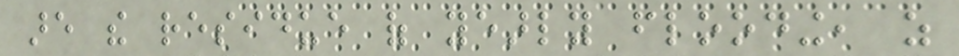are the residue of yearly flooding, as
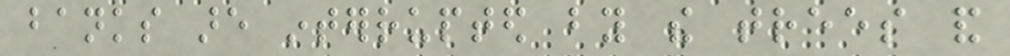banks are interrupted by the trees and
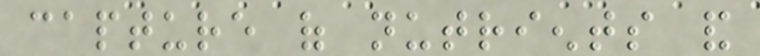capture of nutrients and
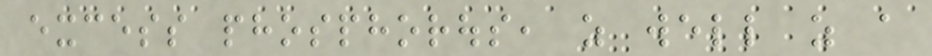excess phosphorous, as well as a
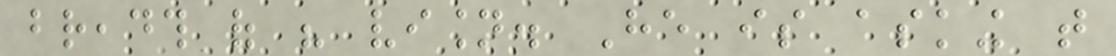breadth of his vision. He is asking that
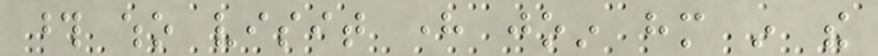those who visit here join him in the
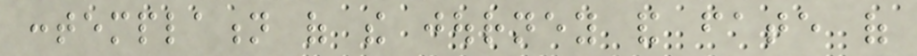contemplation of the journey and fate of
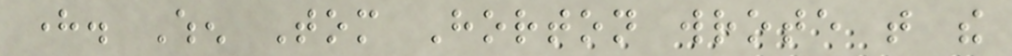here. When Tom Horton wrote that the
